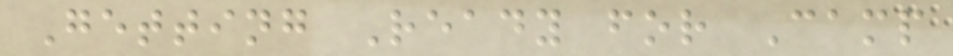Getting Ready for Camp
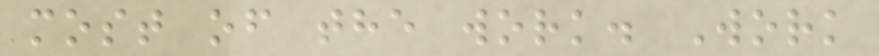most of the work. Work
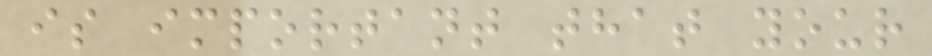is important that your
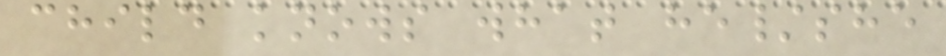child knows what he/she
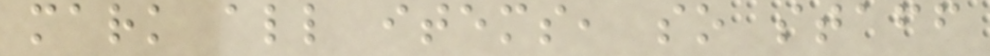mark all items, so staff
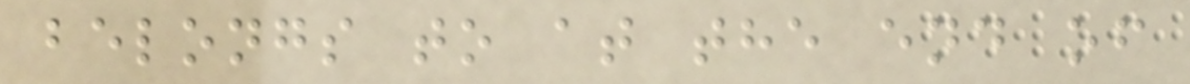belongs to at the end of
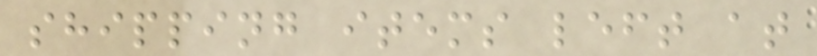shipping items left at
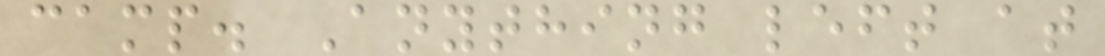camp. Anything left at
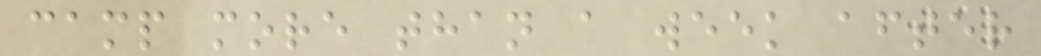camp more than a week after
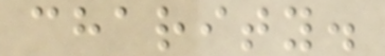charity.
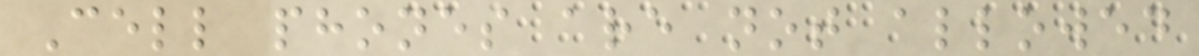Cell phones are not allowed
